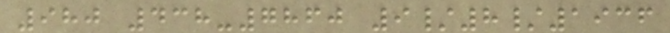980 438-7860 9/8/1936
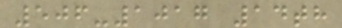506-1017 14th
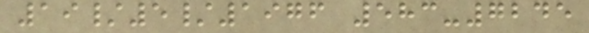19/5/1976 583-7245
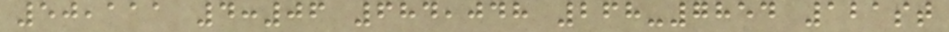50,111 4:06 684,048 268-7854 121st
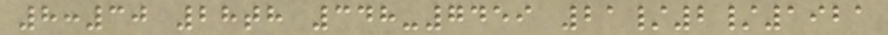8:30 28th 348-7459 21/2/1921
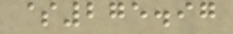$275.97
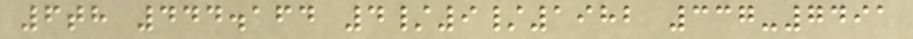6th 444.164 4/9/1982 337-7491
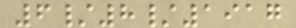6/8/1917
